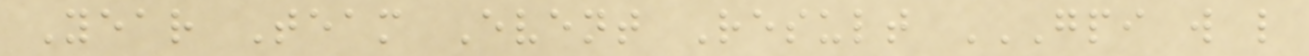Year Team Event Result GPI W L
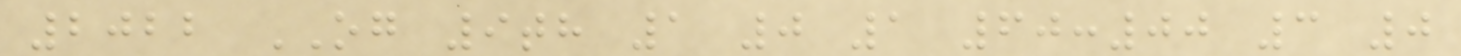2022 OG 9th 1 0 1 60:00 3 0
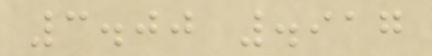3.00 .917
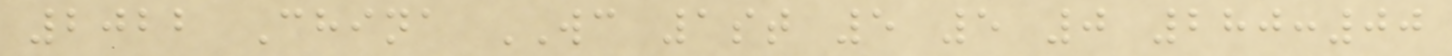2022 China WC 1st 5 5 0 280:00
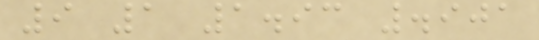9 1 1.93 .901
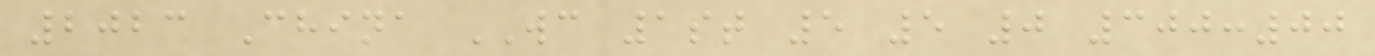2023 China WC 1st 5 5 0 300:00
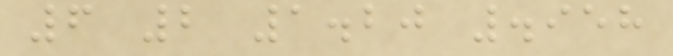6 2 1.20 .958
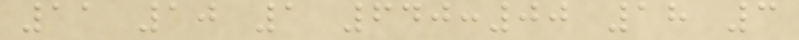11 10 1 640:00 18 3
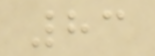83
